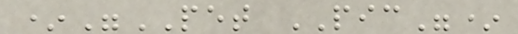*"PET PIC"*
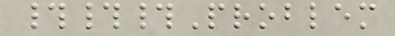###Problem
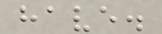have.
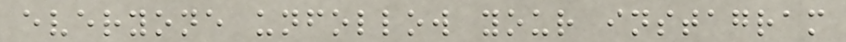everyone unfollow your instagram
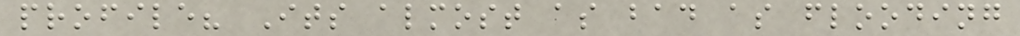profile? Its almost as bad as flooding
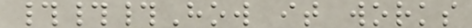###How it works
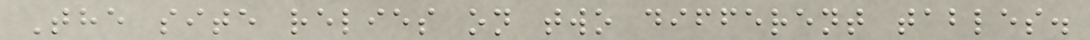The site relies on two different tables.
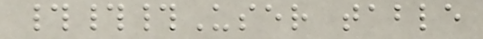###User table
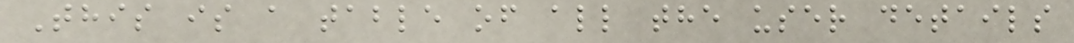This is a table of all the user details
